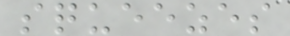squeezes
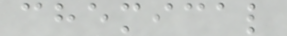chemical
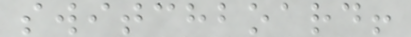switchboard!
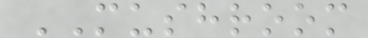MUSHROOM
